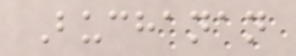Buchanan
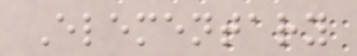Elementary
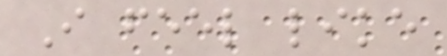I feel like
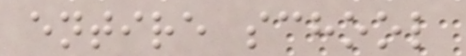entire school
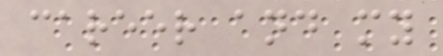career and my
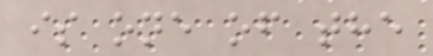is one of the
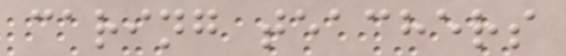caring teachers
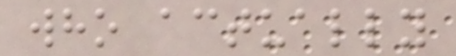who actually
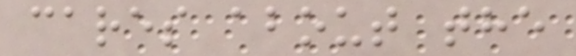cares about the
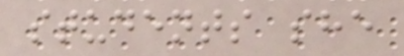students she
